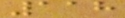118
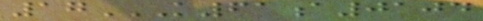17K61A0104
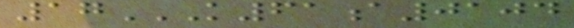17K61A0104
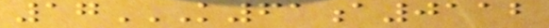17K61A0112
